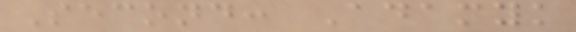Second: Adamyk
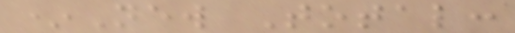*New Total:
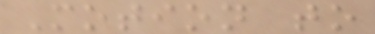Motion to
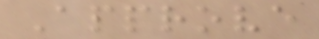Approve
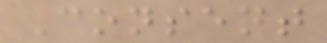Consent
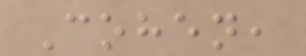Cohen,
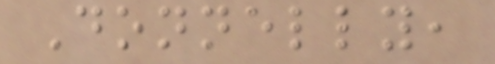Donnelly,
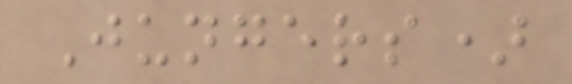Jungers)
